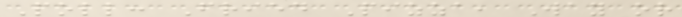Poll: Fried Pizza, Way or
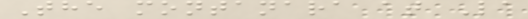The montanara at La
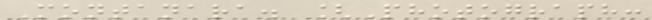Montanara. [Photograph:
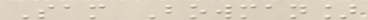Sam Bowman]
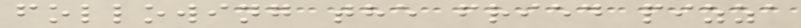following the fried pizza
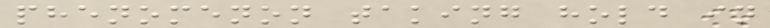phenomenon taking hold in
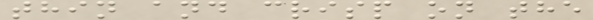thin and crisp on the
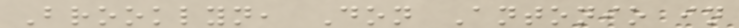Brooklyn, Don Antonio in
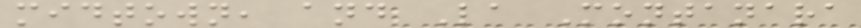midtown, and La Montanara
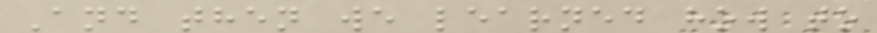And then we learned how to
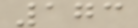173
